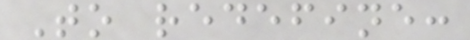To redefine:
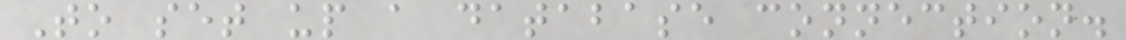To set up a database connection.
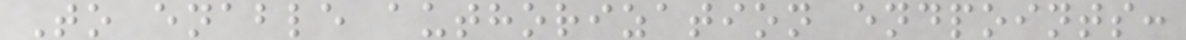To enable authorization endpoints:
